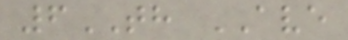6TH AVE
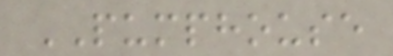PUMPHOUSE
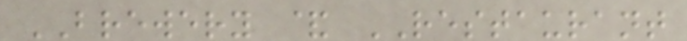BREWERY & RESTAURANT
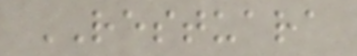RESTUARA
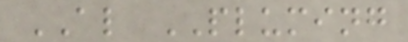AL PLUMING
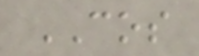COS
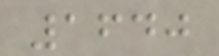1640
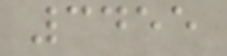3455
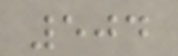504
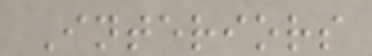Interiors
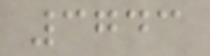3743
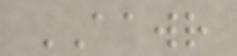AAWR
